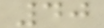40
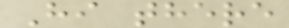Hi there
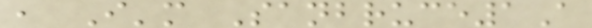, I'm Sanbruce1A
